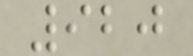920
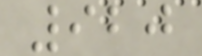920
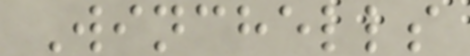Winchells
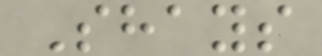Shays
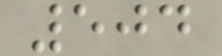504
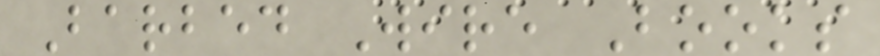Barbed Wire Books
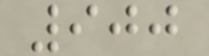900
